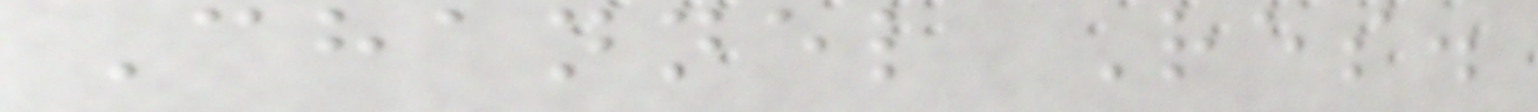Channel Res.
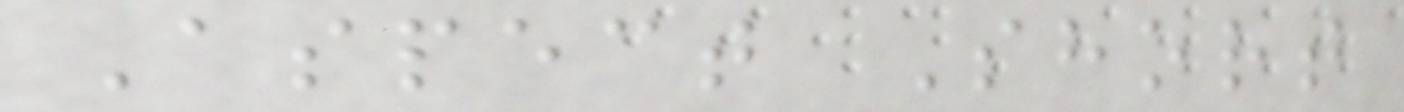Aspect Short
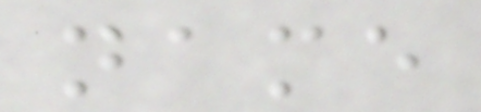name
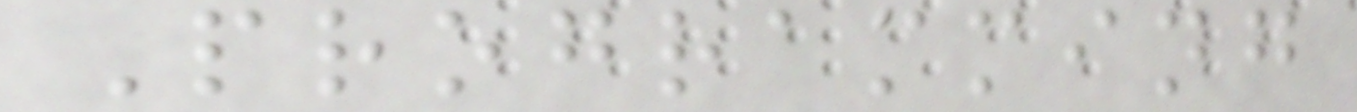Programming
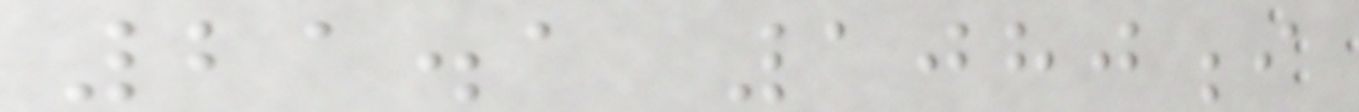21.1 1080i
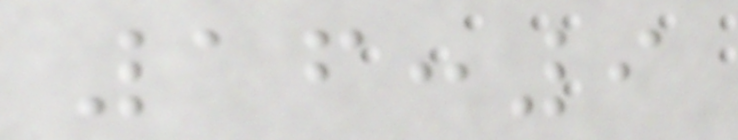16:9
